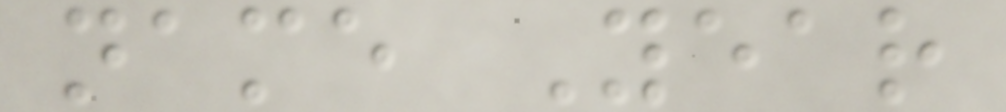name Year
